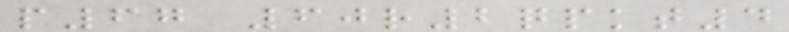p67 60r2qpkt4
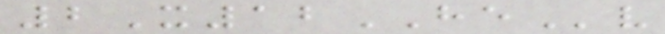2X12HEv
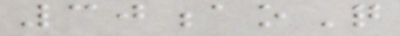30aoQ
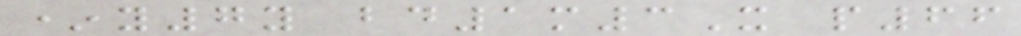*y7y bd1m3X p66
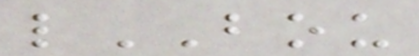lBOU
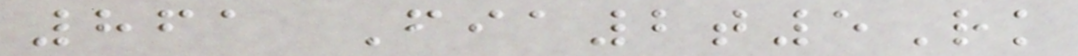861 Fia2t5Rk
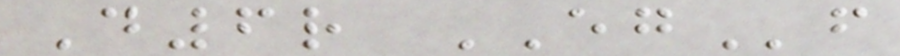D6r EGf
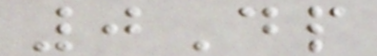0Dp
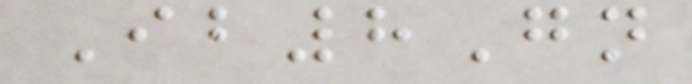Ib8Gn
